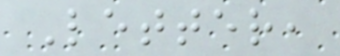Letter,
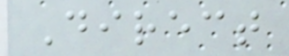Direct
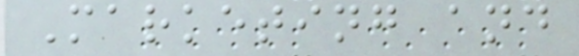Marketing and
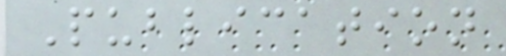Publication
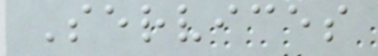Services
